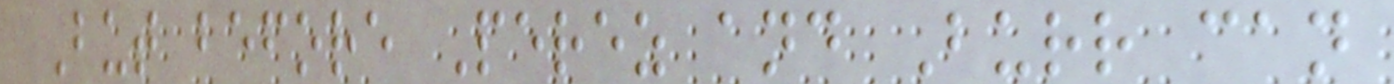But before Perez and Burr can
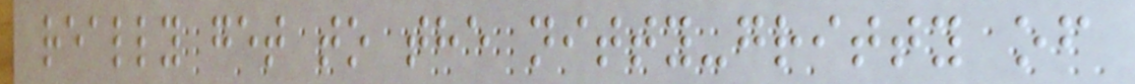really get to the nitty-gritty of
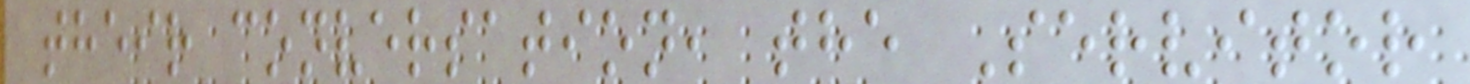their conversation, the Servitor
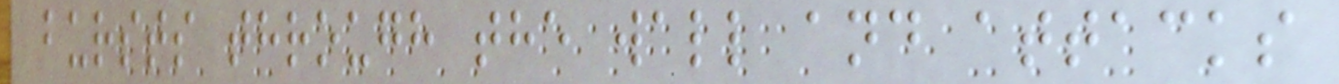bursts through the wall and attacks
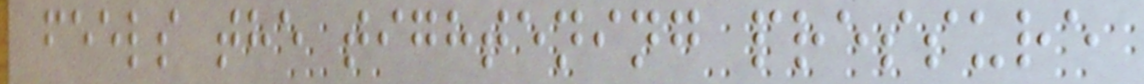feels the tightening pressure
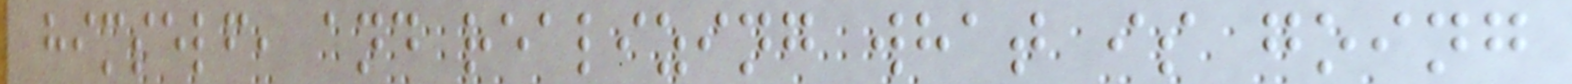himself, and realizing what is going
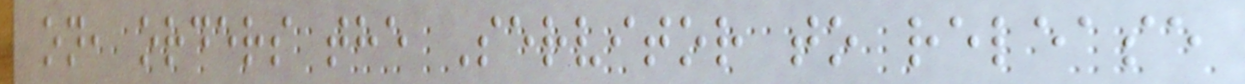on, orders the Servitor to release
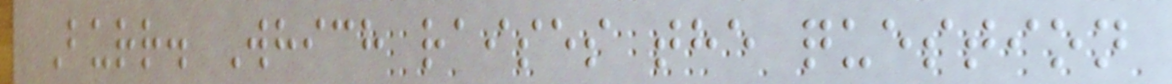Burr. Which raises the question
